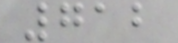712
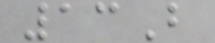13B
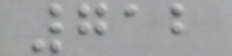712
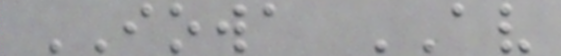IOWA AV
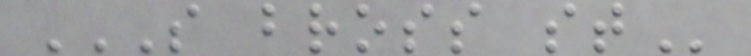S BROSS ST
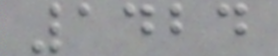1424
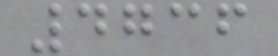4736
